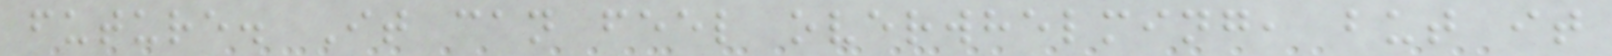future. It can feel overwhelming, but it
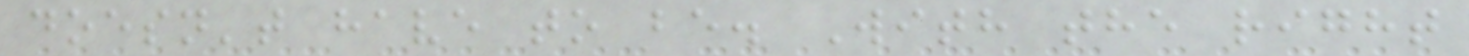doesn't have to be. With the right
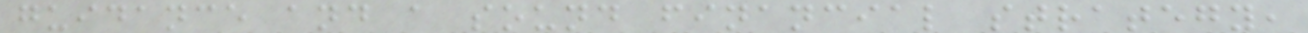guidance and a sound financial strategy,
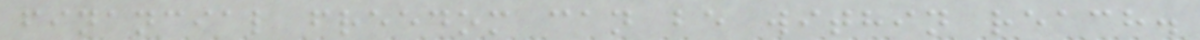financial freedom can be within reach.
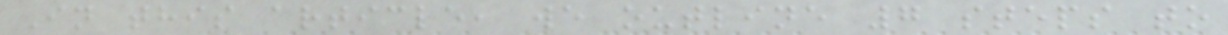In this article, we outline 7 steps to
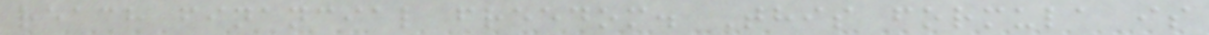reach financial freedom. This formula is
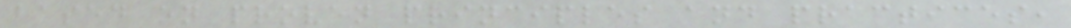based on proven principles and practices,
